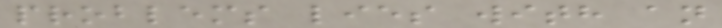problems lies with an
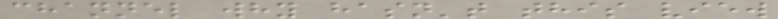channel why hasn't this view
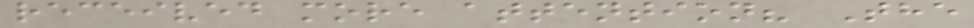received more attention? The
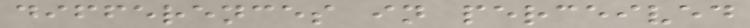differences in perceived
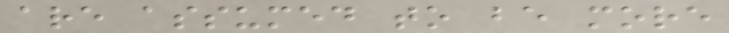are assumed to be more
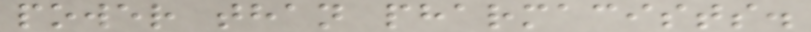power than pharmacists.
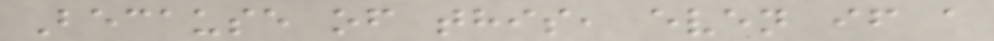Because of this, even if a
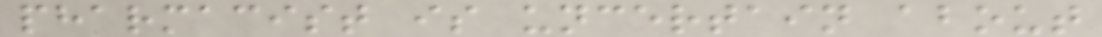pharmacist is uncertain about
